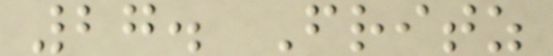27. Fritz
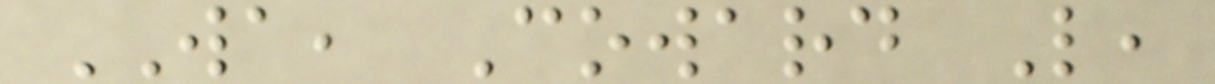WA, Coward L,
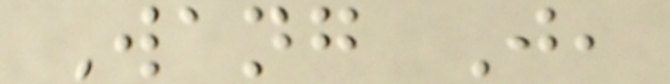Wang J,
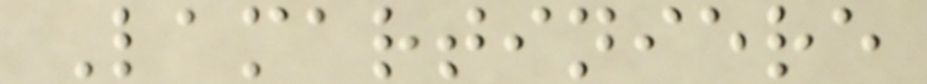Lamartiniere
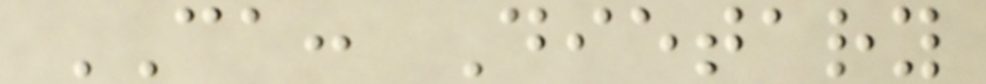CA: Dietary
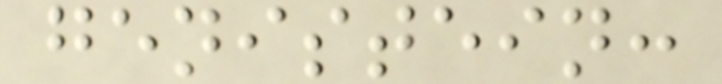genistein:
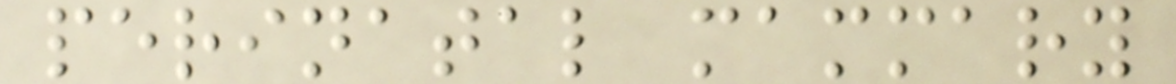perinatal mammary
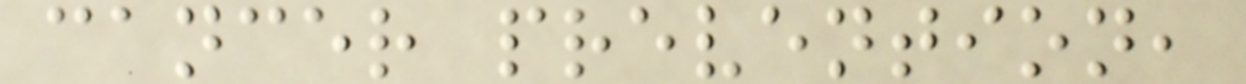cancer prevention,
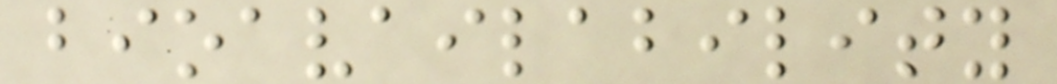bioavailability
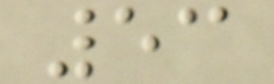53
